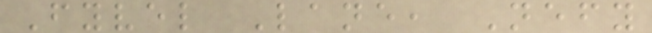Fyvel Lane, Nefy
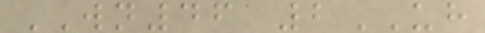WN46 2UH
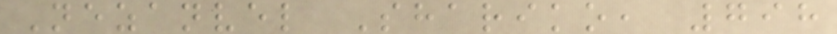Nezanvel Shariko, 798
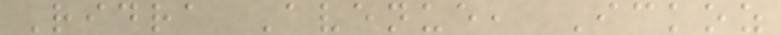Ridra Avenue, Ickoz
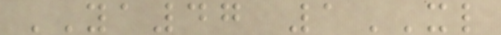YA47 1XL
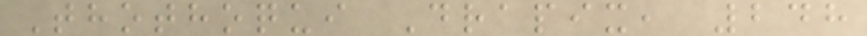Thothoqui Drapix, 248
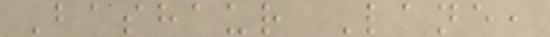Bashaur Lane,
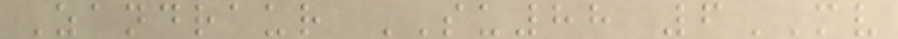Zandraur SU88 6MV
